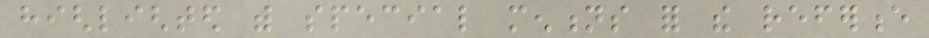highlighted with special mentions for the reference
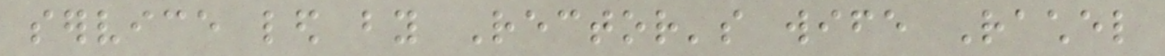service led by Rector's wife Rachel
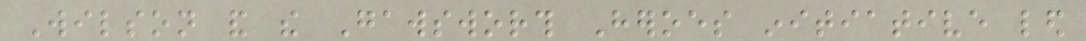Wilson and the Gawsworth Heroes initiative led
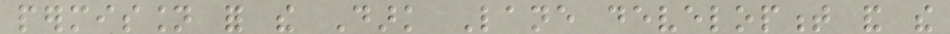permission for the Dark Lane development and the
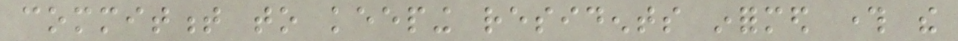commitment to keeping residents informed through the
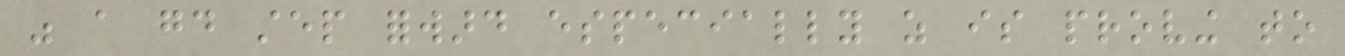was a good step forward especially as is proving to
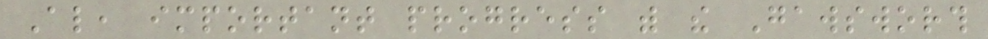Also, important progress with the Gawsworth
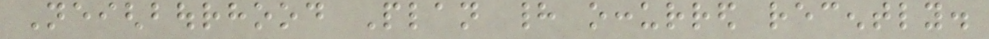Neighbourhood Plan had occurred recently.
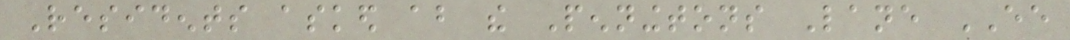Residents asked about the Penningtons Lane EE
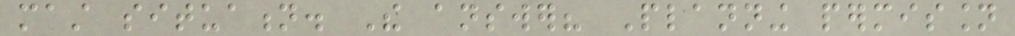mast situation. The answer? Planning permission
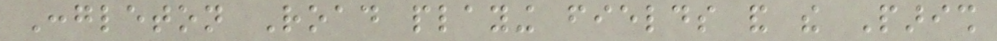Congleton Road playing fields and the Parish
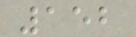152
